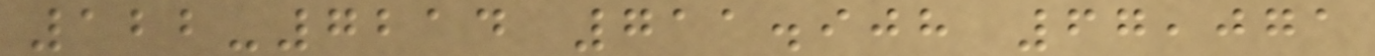122-7214 711.908 67,071
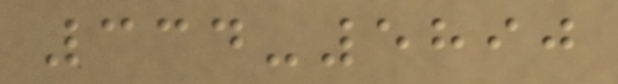334-5890
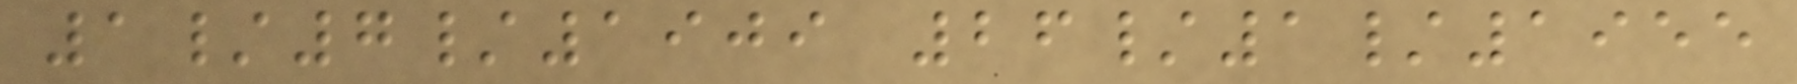1/7/1909 26/1/1955
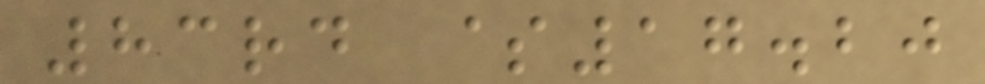83rd $17.20
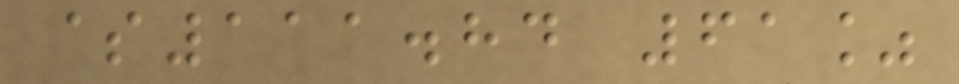$111.84 61%
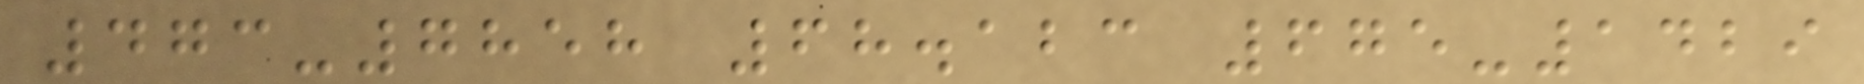473-7858 68.123 675-1429
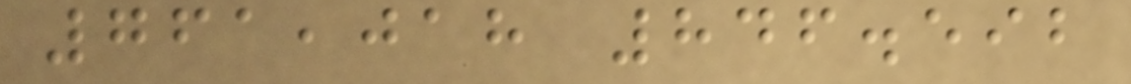761,018 846.592
